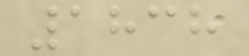1838
